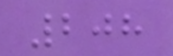208
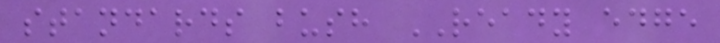standards bush READY edge
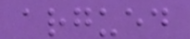argued
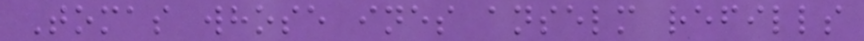Tomas whose ines anselm refills
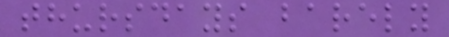thursdays barely
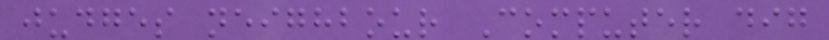judges neighbour Computer dig
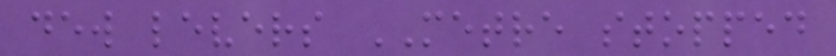dew levers METRE stopped
